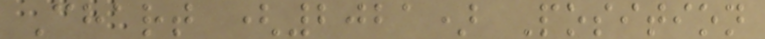Chart (2021) Position
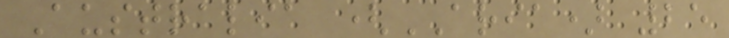Australia (ARIA) 25
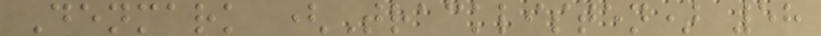Denmark (Tracklisten) 58
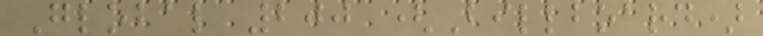Global 200 (Billboard)
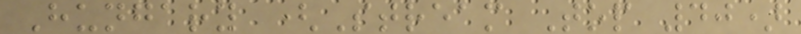Hungary (Stream Top 40)
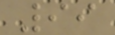99
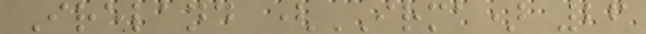Ireland (IRMA) 26
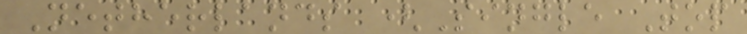Netherlands (Single Top
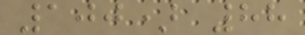100) 88
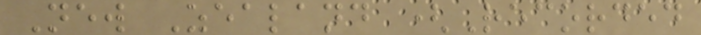New Zealand (Recorded
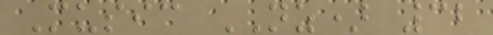Music NZ) 32
